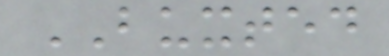BUXTED
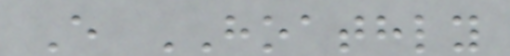E HOATHLY
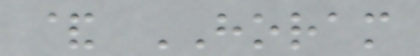& HORAM
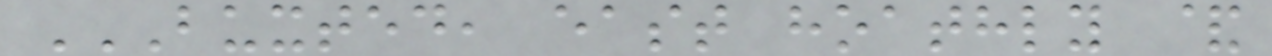BUXTED, EAST HOATHLY &
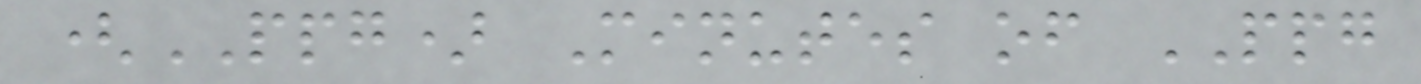(PPG) Minutes of PPG
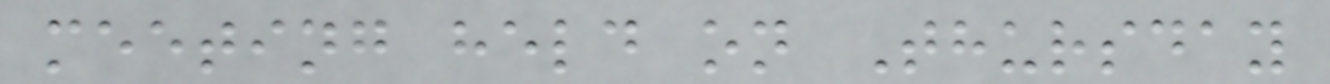meeting held on Thursday
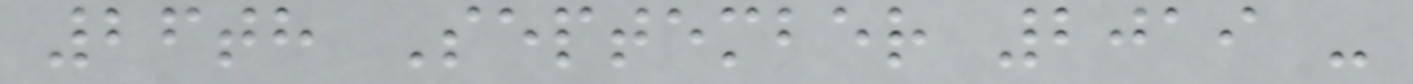26th September 2019 -
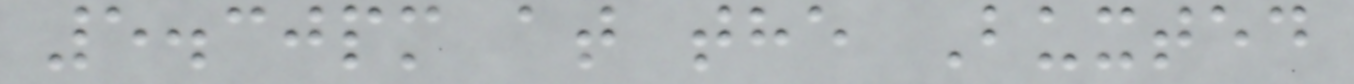5.30pm at the Buxted
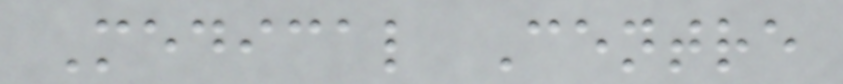Medical Centre
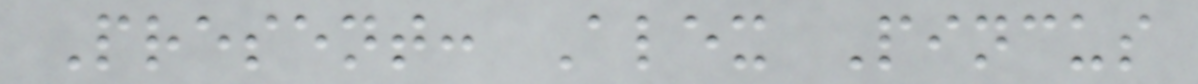Present: Alex Pincus
